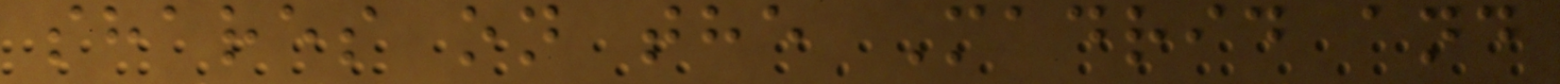shares on the Madrid and
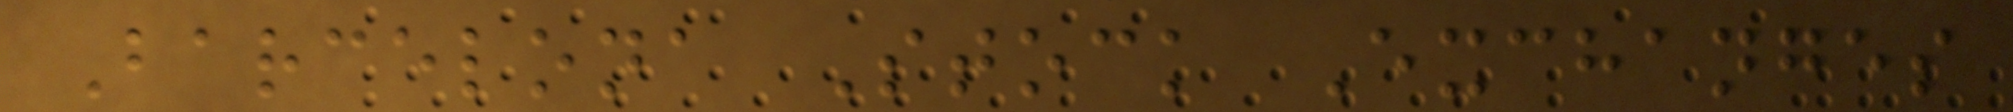Barcelona Stock Exchanges
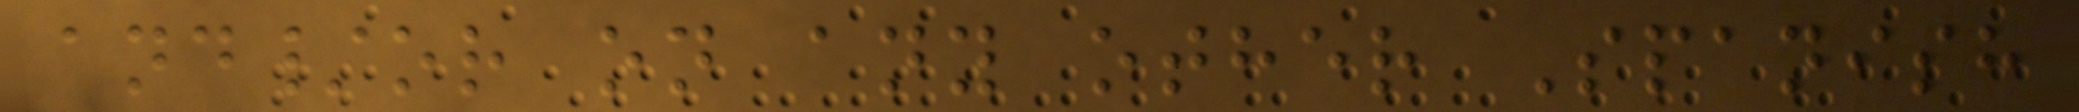and/or on any other Spanish
